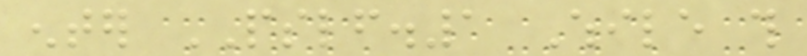enter PSLF.1 While this
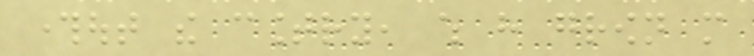throughout the country, which have grown more
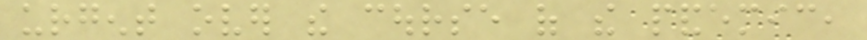urgent over the course of the pandemic,
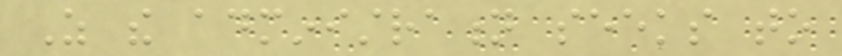As the administration seeks to
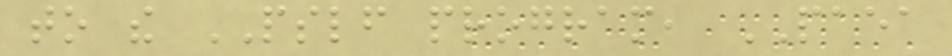to the PSLF program, PAEA
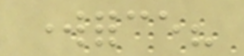workforce?
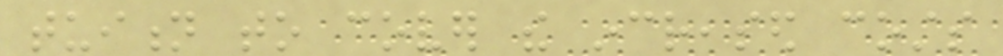tuition to cover the increased costs
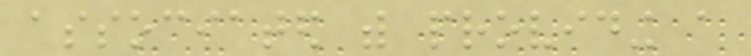associated with providing a
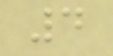4
